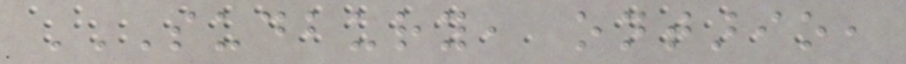SUDBURY, ONTARIO,
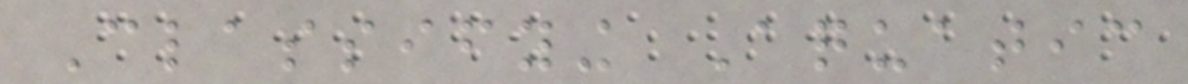Classifying Aquatic
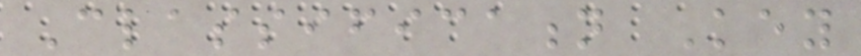Classification Key
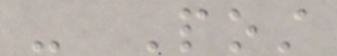- Post
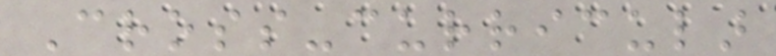Cross-curricular
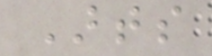Arts
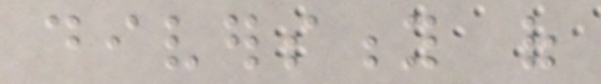diversity of
